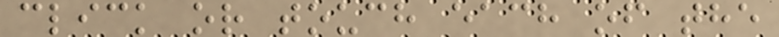click or touch each of the
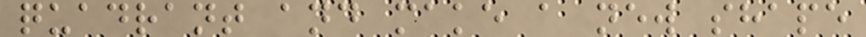quadrant and make a new shape
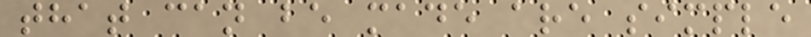that can be made are simple
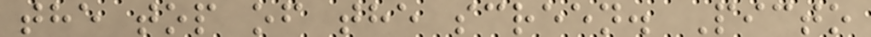the top of the screen. Picto
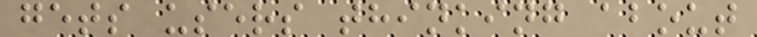gets users thinking about
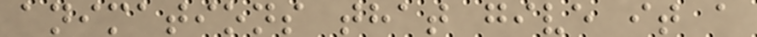animations that give it a
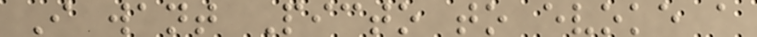I want Picto to evoke a
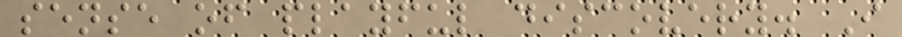sense of playful discovery. I
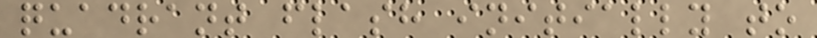quadrant flash initially to
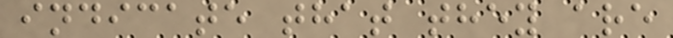indicate that they are
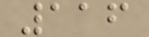116
